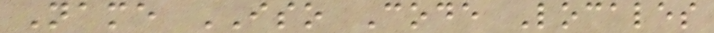Name ISO Code Locales
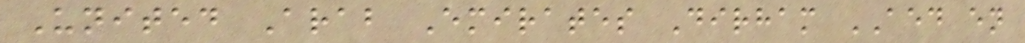United Arab Emirates Dirham AED en
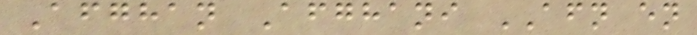Afghan Afghani AFN en
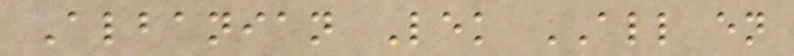Albanian Lek ALL en
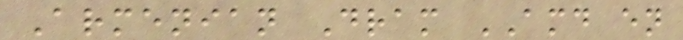Armenian Dram AMD en
